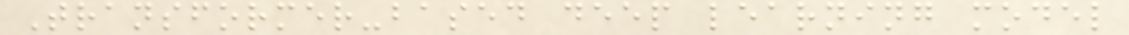Transformer-based deep learning model
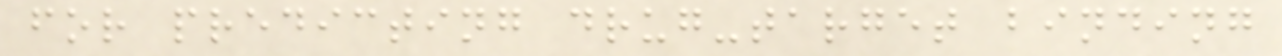for predicting drug-target binding
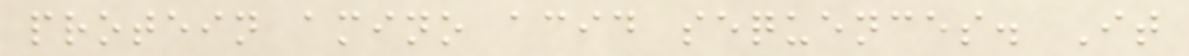protein amino acid sequences. It
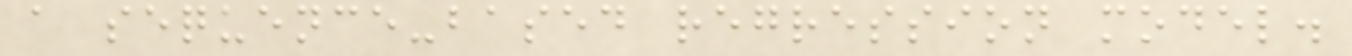a sequence-based regression model.
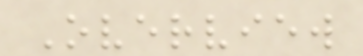Overview
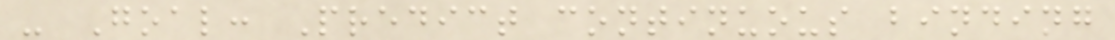- Goal: Predict continuous binding
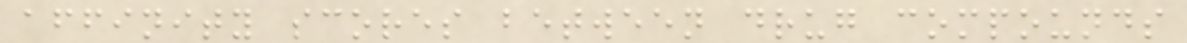affinity scores between drug compounds
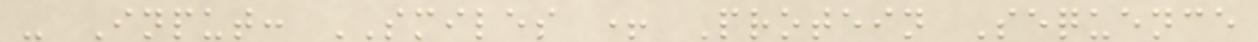- Input: SMILES + Protein Sequence
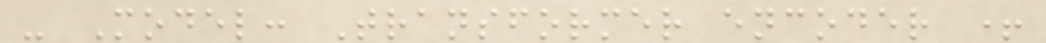- Model: Transformer encoder +
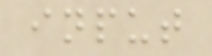input
